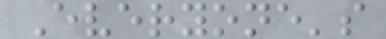Everyone's
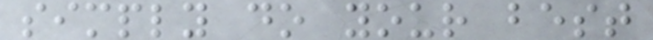simply do your best
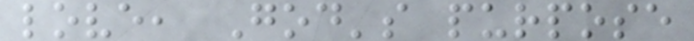love, God's purpose
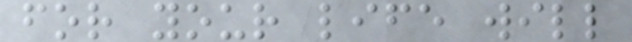for your life will
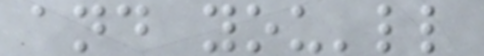and you'll
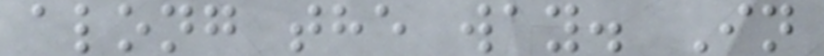along the way. In
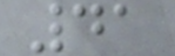41
